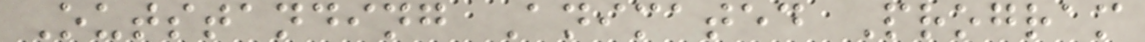Outstanding Animated Program
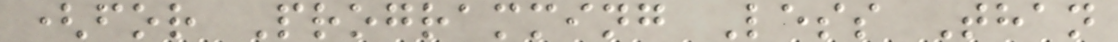(for Programming Less Than
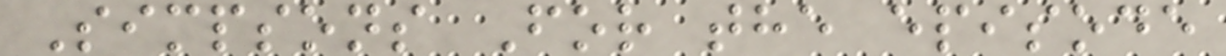Simpsons For the episode
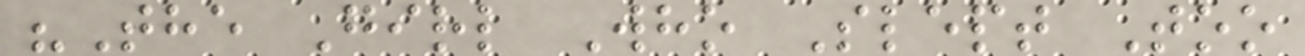"The Girl Who Slept Too
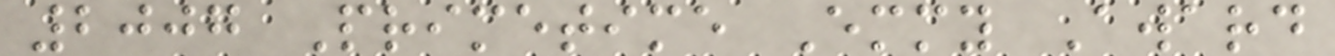2007 Primetime Emmy Award
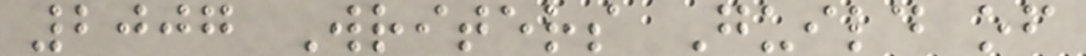2007 Writers Guild of
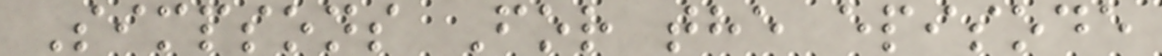Simpsons For the episode
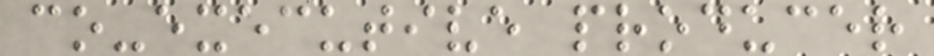co-executive producer
